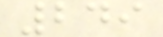249
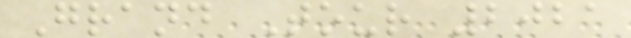Grand Tour 2021
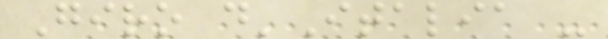Giro d'Italia -
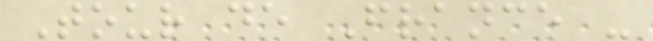Tour de France -
